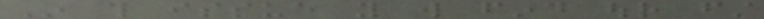In this issue you will find our first
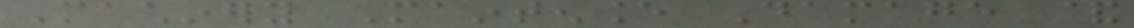Machinery Maintenance Damage &
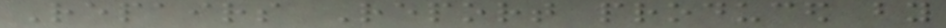Repairs Report produced by
